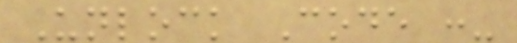Unlock Code :-
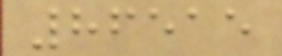86515
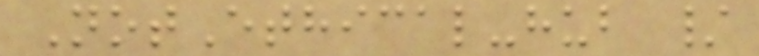NotEthical-hub /
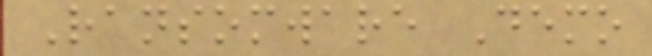Ransomware Demo
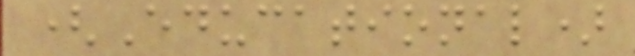(Educational)
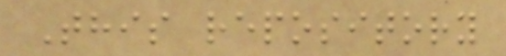This repository
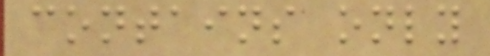contains only
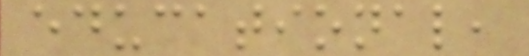educational,
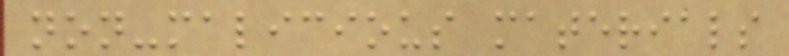non-malicious materials
